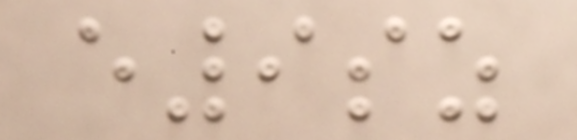e9sz
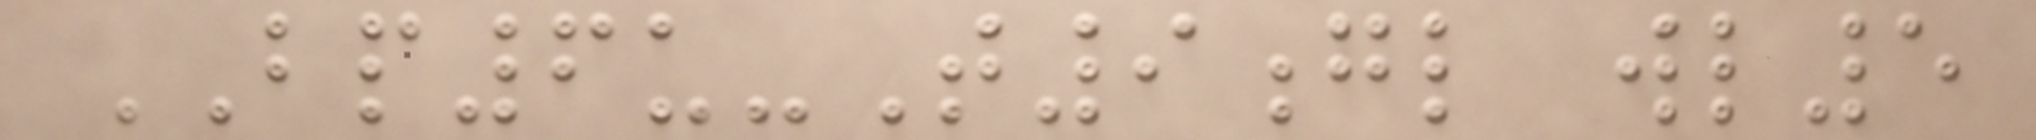BP6u-T9gl wl5
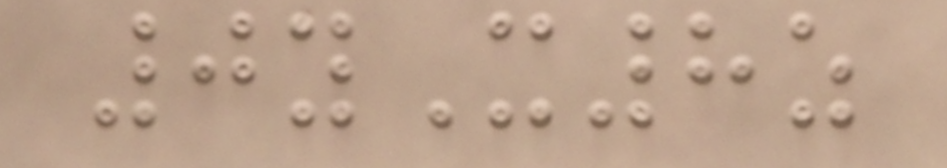0yX8z
